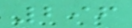296
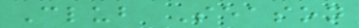Club Season
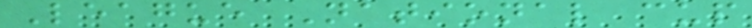League National cup
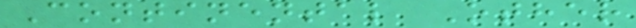Continental Other
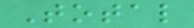Total
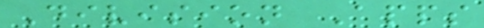Division Apps
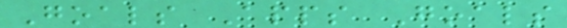Goals Apps Goals
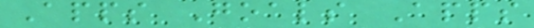Apps Goals Apps
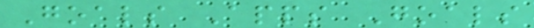Goals Apps Goals
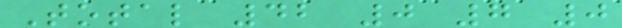Total 42 0 7 0
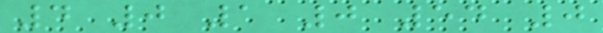4 0 1 0 54 0
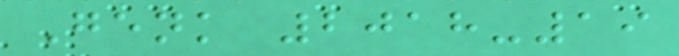Genk 2018-19
